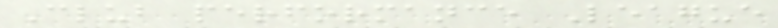Club performance League
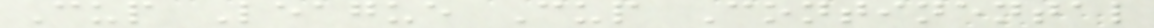Cup League Cup Continental
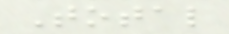Total
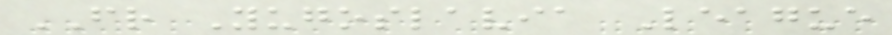FR Yugoslavia League
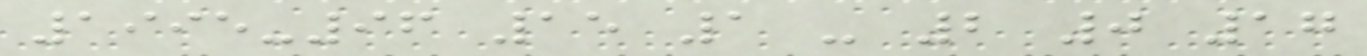1995-96 15 1 - 2 0 17
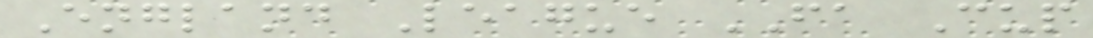England League FA Cup
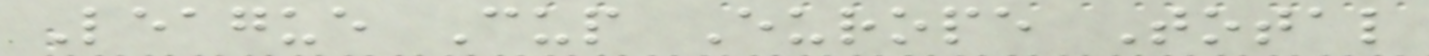League Cup Europe Total
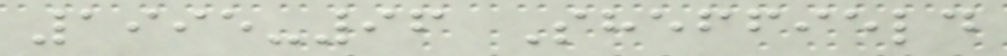1995-96 Sheffield
